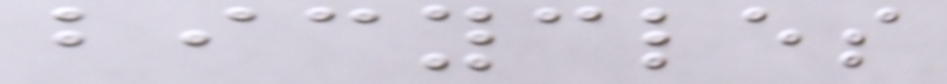bicycles
